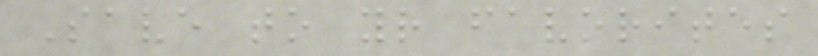Save to your favorites
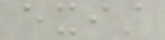exist
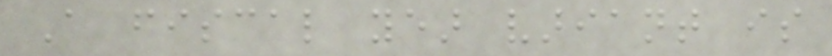A fiscal year variant is
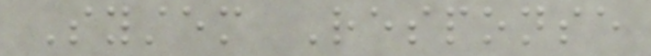System Response
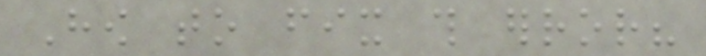How to fix this error?
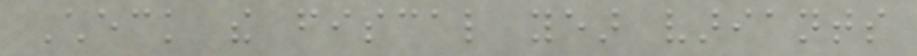Check the fiscal year variants
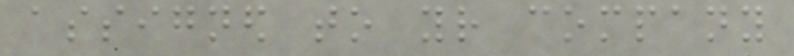assigned to your company
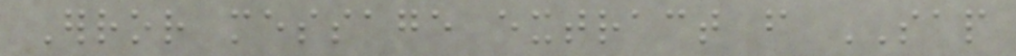Error message extract from SAP
